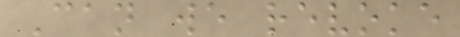Can we revoke
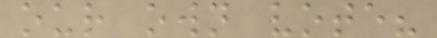our own vote?
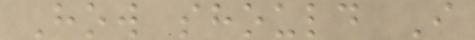How should I
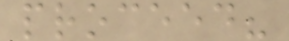proceed?
